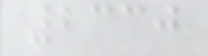2330
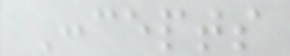Concepts
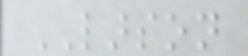LARSON
